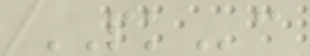PKc
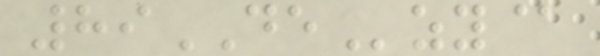89DEzy@
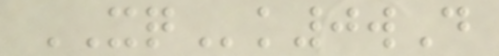XQk0wD
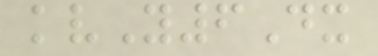kvY6Dx
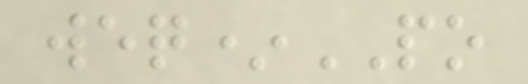weq*PO
